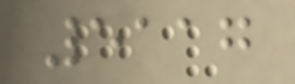5117
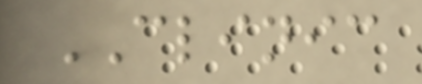CLINIC
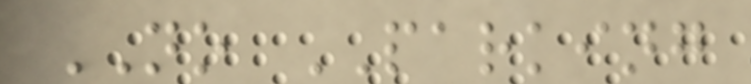NO PARKING
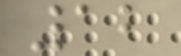12
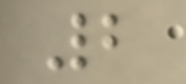2
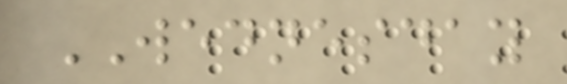WEDNESDAY
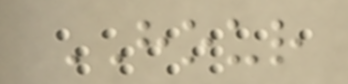HOUR
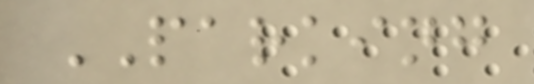PARKING
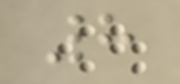8
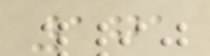171
